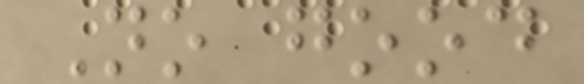No good
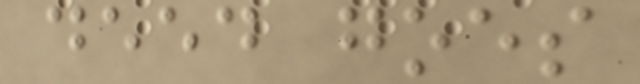deed goes
